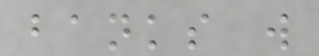banks will
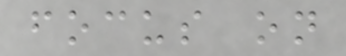focus on
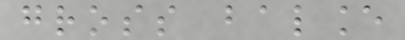gross balance
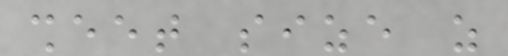sheet size as
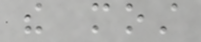the most
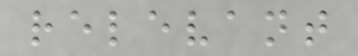relevant
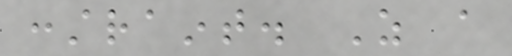constraint. As a
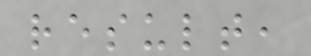result,
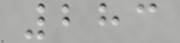283
